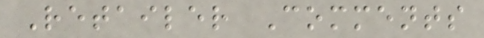Retailer Comments
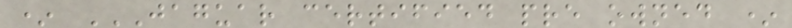* JAGUAR CERTIFIED PRE OWNED *
